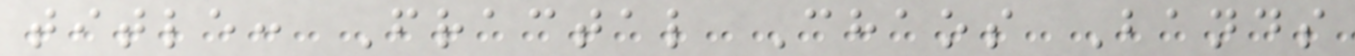title: Fractal Chaos Bands
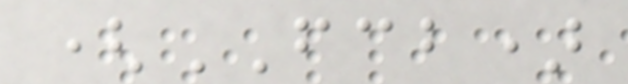(FCB)
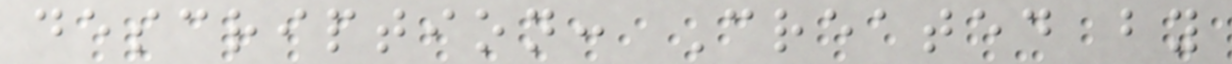description: Created by
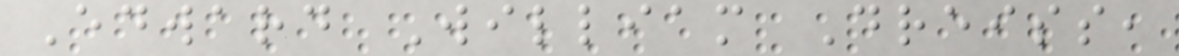Edward William Dreiss,
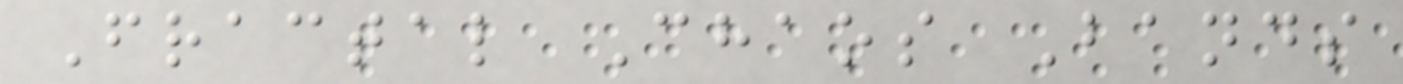Fractal Chaos Bands
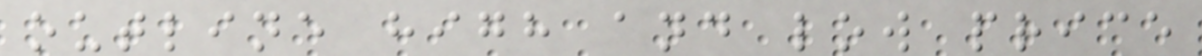outline high and low price
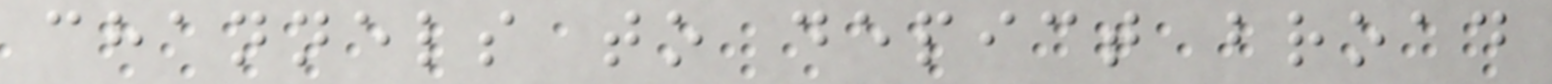channels to depict broad
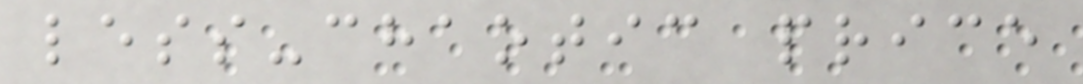less-chaotic price
